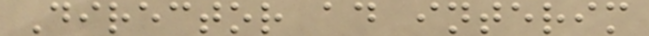Director ad interim
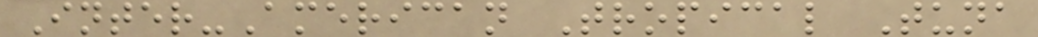Inter-American Tropical Tuna
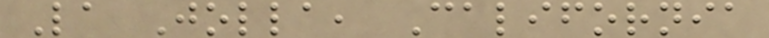La Jolla, California
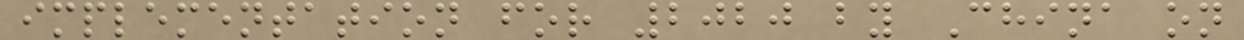implementation for 2020 by China on
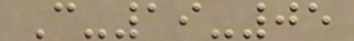C-19-05
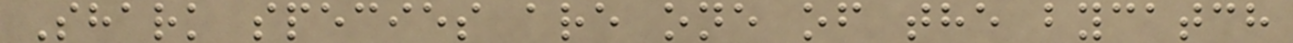Shark species are one of the bycatch
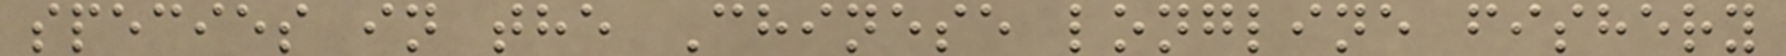species in the Chinese longline fishery
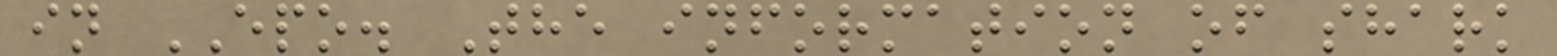in EPO. The information of shark
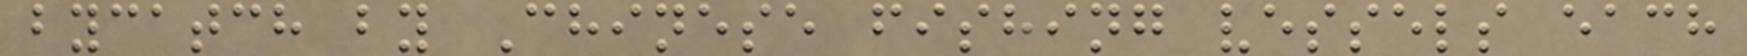bycatch by Chinese fishing vessels each
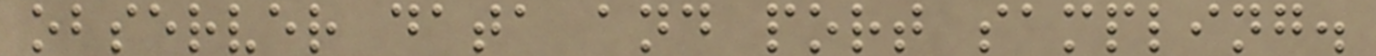observer data and port sampling.
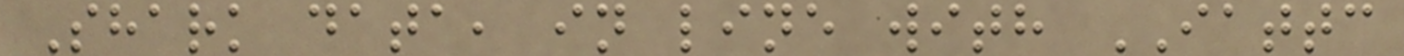Shark data, in line with IATTC
